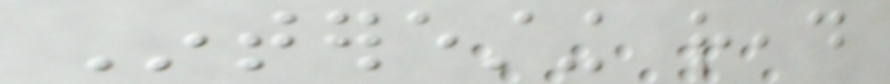Interesting read
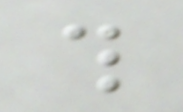this
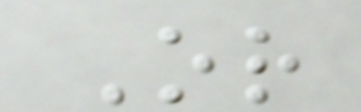Or
